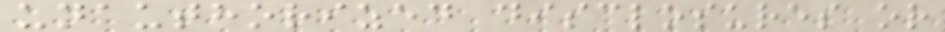unauthorized disclosures or
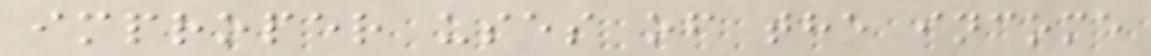improper uses of the income
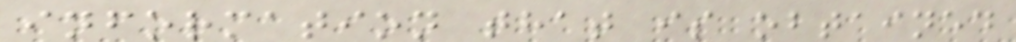information that is obtained
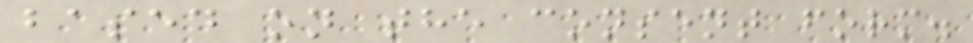based on the consent form.
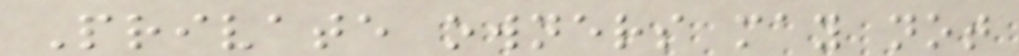Private owners may not
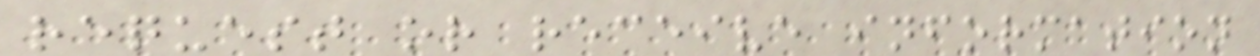request or receive information
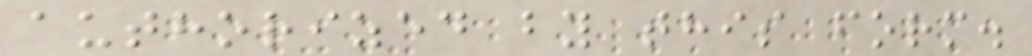authorized by this form.
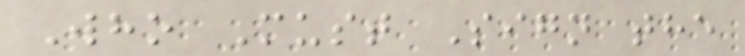Who Must Sign the
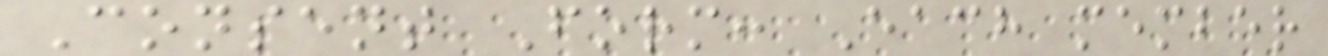Consent Form: Each member
